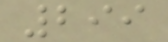299
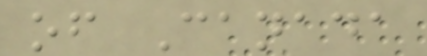of Canada
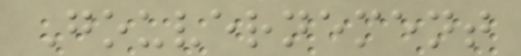Gouvernement
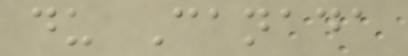du Canada
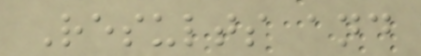Results and
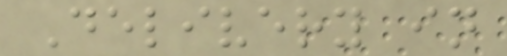Delivery in
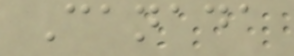Canada
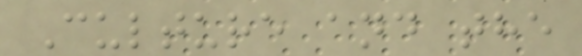Culture and the
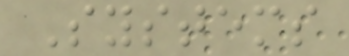Systems
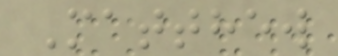Matthew
